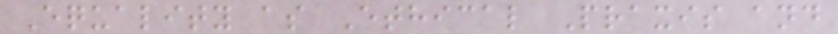Equality as Ethical Praxis and
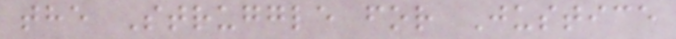the Struggle for Justice
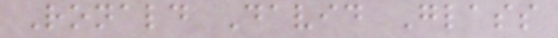Ronald David Glass
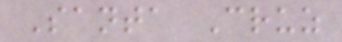Santa Cruz
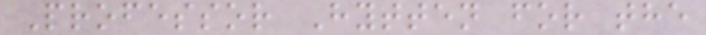Professor Hytten for the
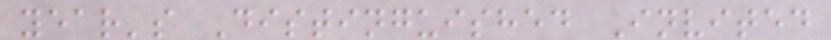year's Distinguished Invited
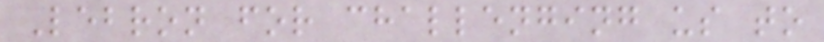Lebron for challenging us to
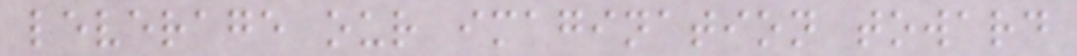leverage our imagination toward
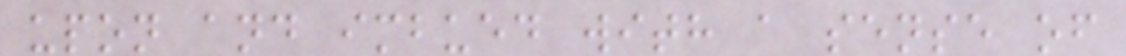upon and imbued with a sense of
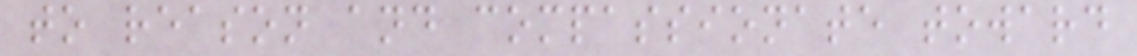to reason and compassionate toward
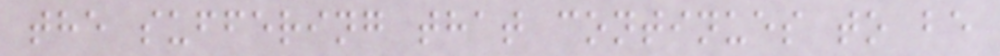the suffering that continues to be
